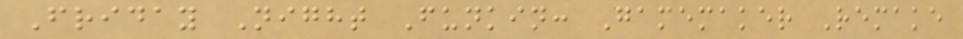Friday Night Funkin: Gamemaker Remake
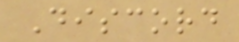Discord
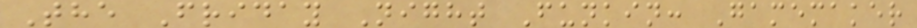The Friday Night Funkin: Gamemaker
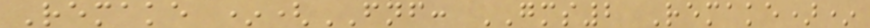Remake *(FNF: GMS2 Remake)*
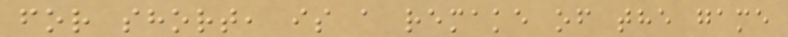for short, is a remake of the game
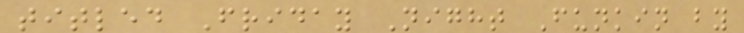titled Friday Night Funkin by
